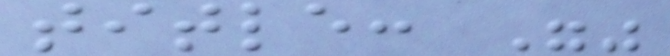title: ""
